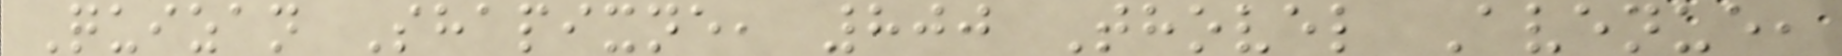Quizan Shapixne, 800 Thovel Avenue,
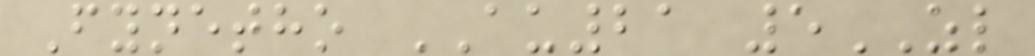Fynetho AU21 5ZL
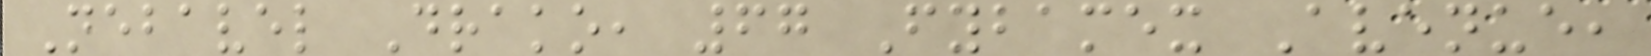Nebavel Drako, 67 Fybamex Avenue,
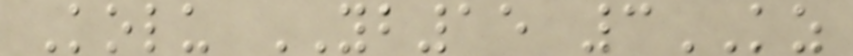Kolu YB15 3KZ
